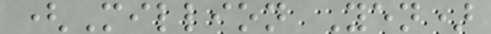(Million Yen)
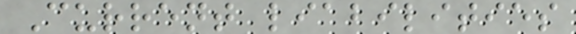Current liabilities
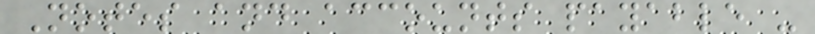Notes and accounts payable -
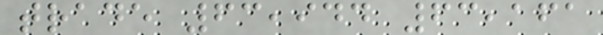trade 63,944 63,161
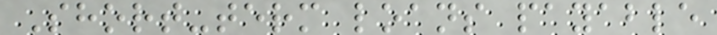Short-term loans payable
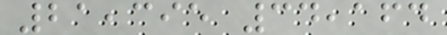21,395 34,164
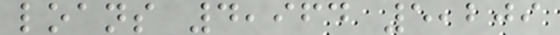loans 4,964 5,209
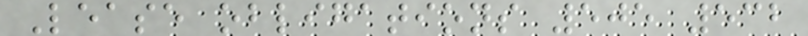Lease obligations 505 532
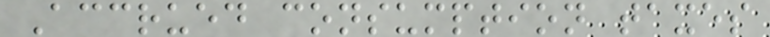Accrued consumption taxes
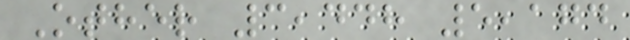Other 3,448 5,174
